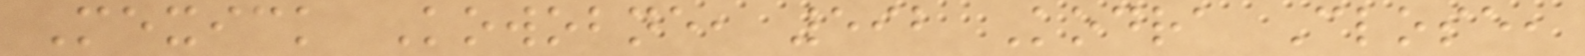Mexick Kowobne, 592 Kodra Close,
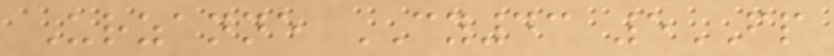Urzanne CY43 5FP
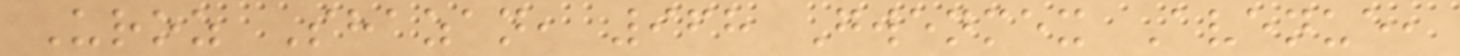Uroz Shazan, 968 Gwenmex Avenue,
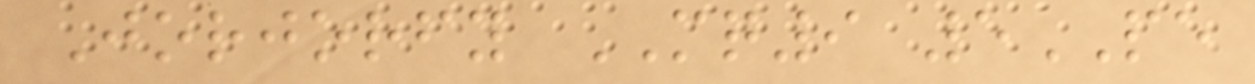Jorjorfy MQ9 5PE
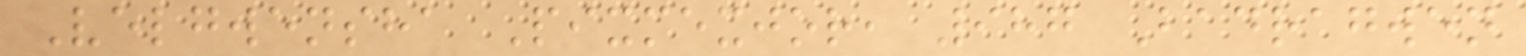Velgwensha Pixmexjor, 987 Badragwen
